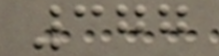377
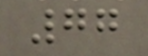77
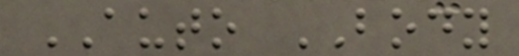AUTO BODY
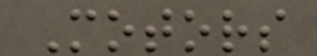Motors
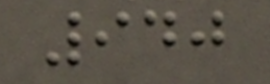940
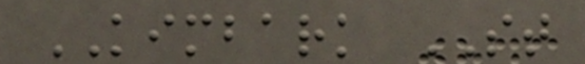KIMBARK ST
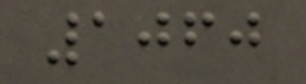1060
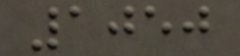1050
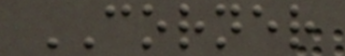CORNER
